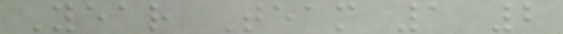Year Team 1 2
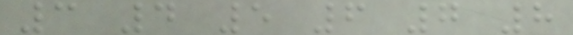3 4 5 6 7 8
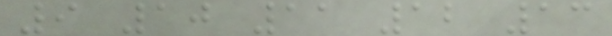9 10 11 12 13
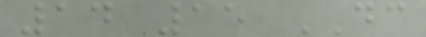14 15 DC
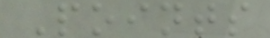Points
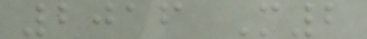2016 M2
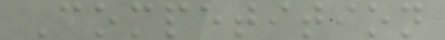Competition
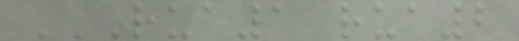RUA1 RUA2
